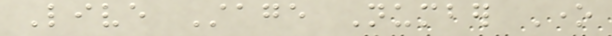Live Stage Number One
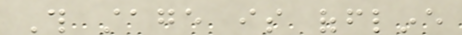This stage is offline
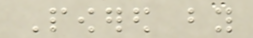Powered by
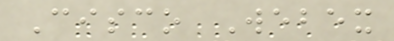Cisco Webex
